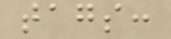tags:
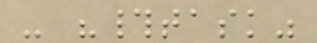- "#task"
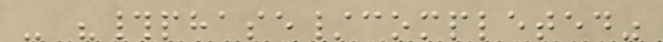- "#phase/completed"
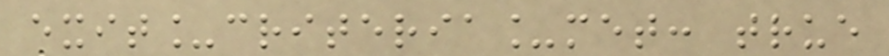exit_criteria_met: true
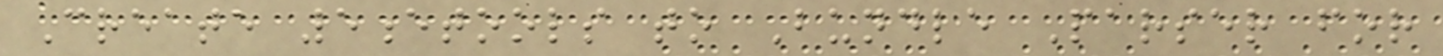Create 5etools to Bundle Parser for
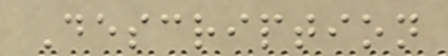Description
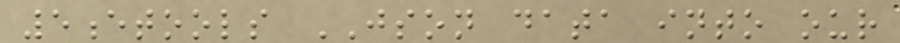5etools JSON data into our
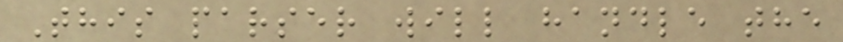This parser will handle the
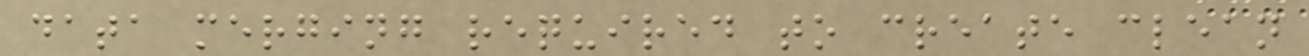data merging required to create clean
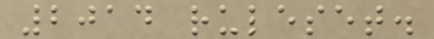2014 ruleset.
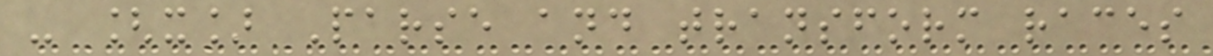- [x] Parse and transform races
